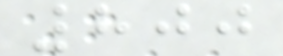800
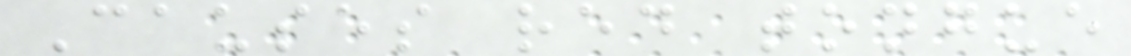Causes red tongue
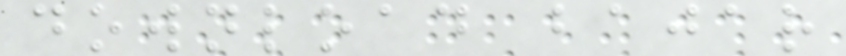download bajar
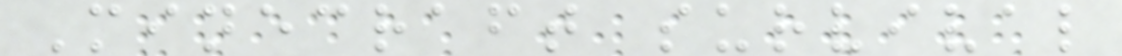Minecraft survival
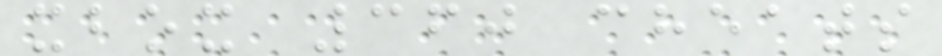xbox 360 cheats
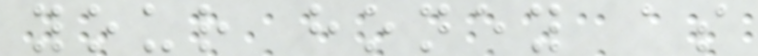your honey as
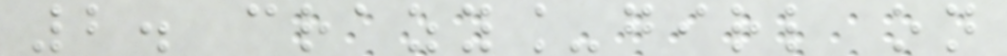2. crazy_girl on
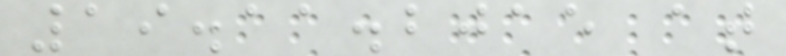19.11.2015 at
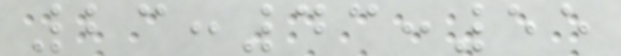23:43:55
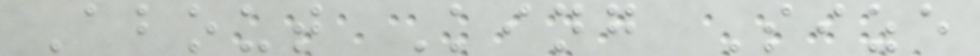About King Size
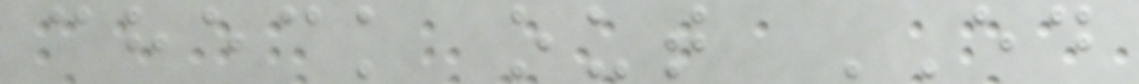check out ED
